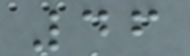46
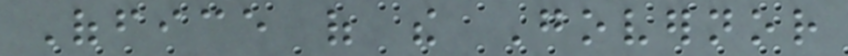Office of the Governor
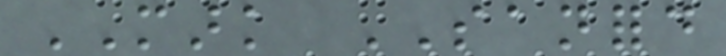MARK SANFORD
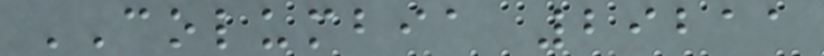COLUMBIA 29211
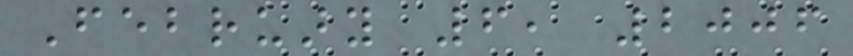February 6, 2006
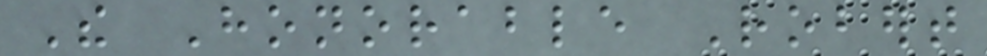The Honorable Robert
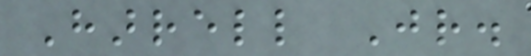Harrell Jr.
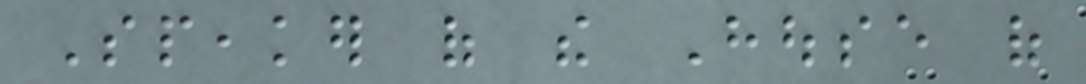Speaker of the House of
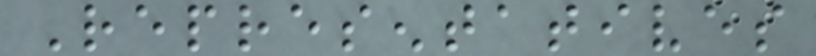Representatives
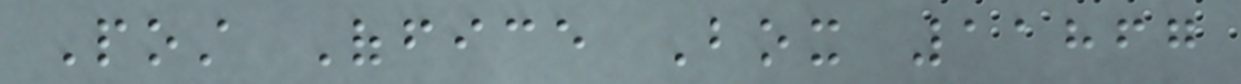Post Office Box 11867
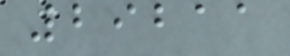29211
